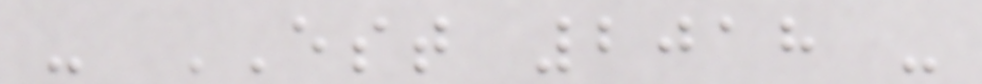- EST 2018 -
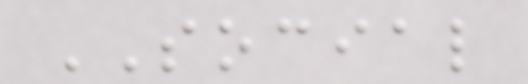SOCIAL
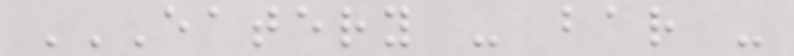EATERY - BAR -
